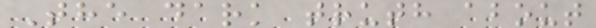The dark truth about
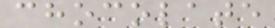chocolate
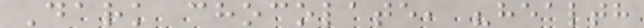Dark chocolate, "health
